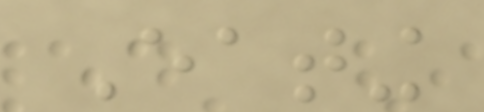Eating
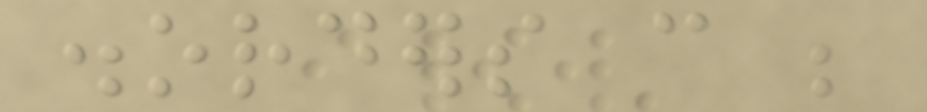disorders can be
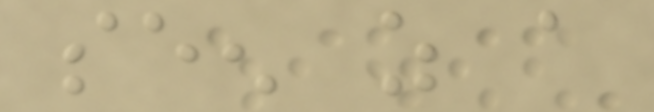seen as a
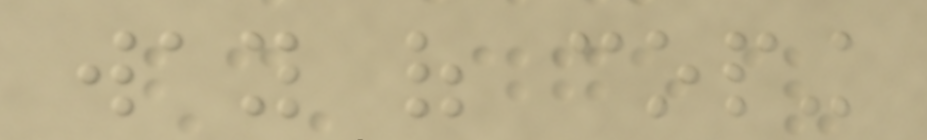way of coping
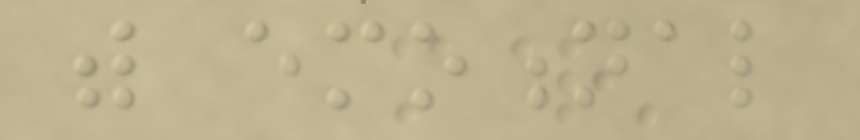with emotional
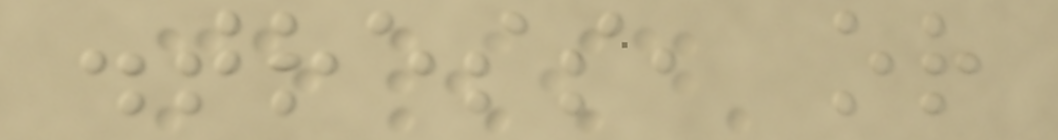distress, or
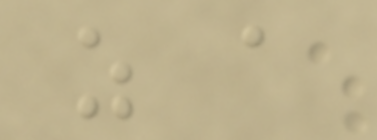as a
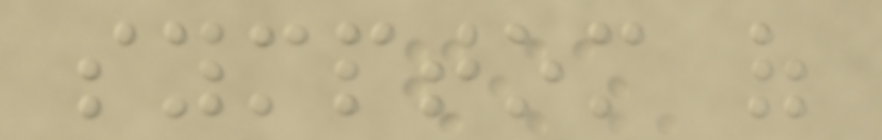symptom of
